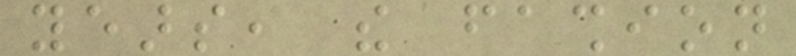years, the fashion
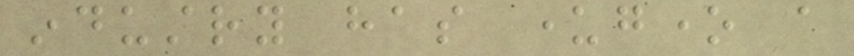industry has undergone a
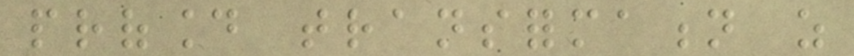profound transformation as
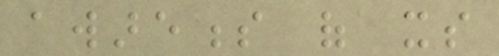awareness of its
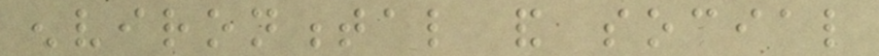environmental and social
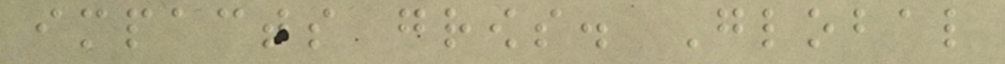impacts grows. Global
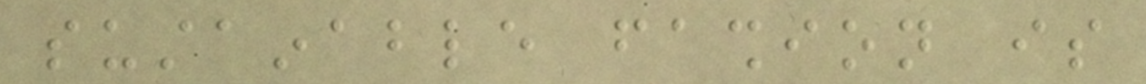sustainable fashion is
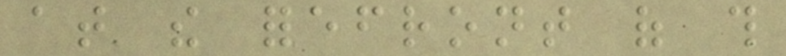at the forefront of this
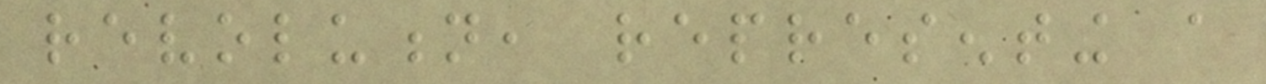revolution, representing a
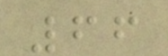66
